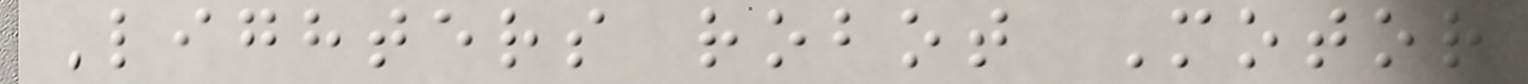Lighters robot Motor
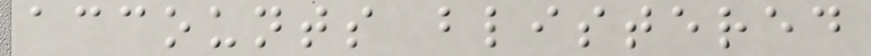accounts blistered
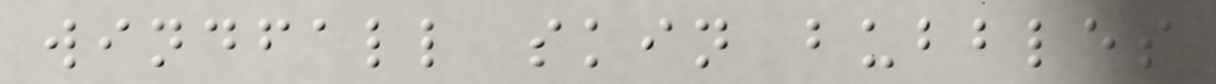windfall skin bubbles
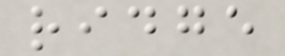ridge
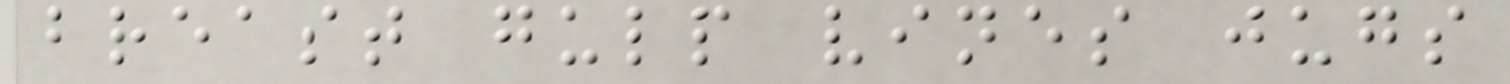breast gulp vines jugs
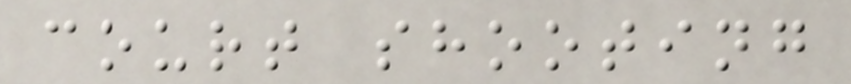court shooting
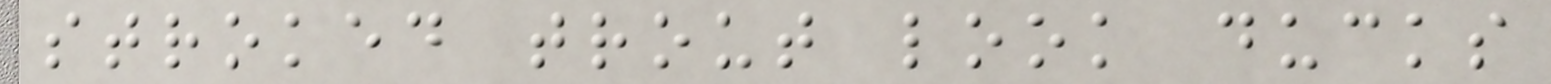stroked trout look ducks
